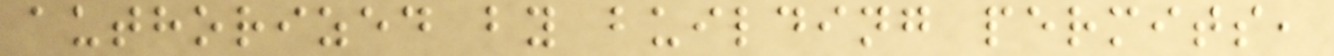authorized by building permits,
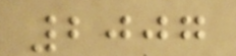2007
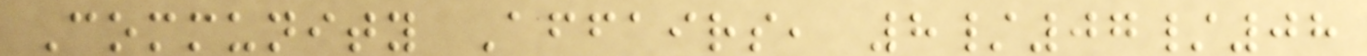Community Affairs, 8/07/08
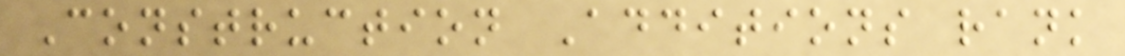Construction Additions rank
